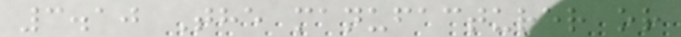3.10 The manufacturer or
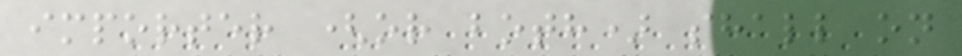importer (or both) shall on
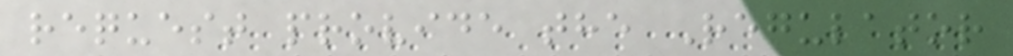request provide the Regulator
